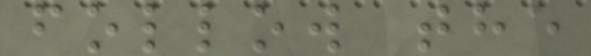follow the
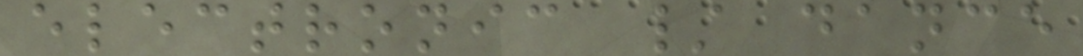electronic / dance
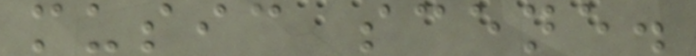music scene.
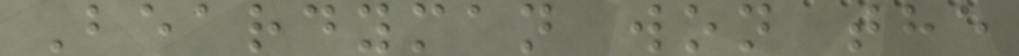Beardyman won the
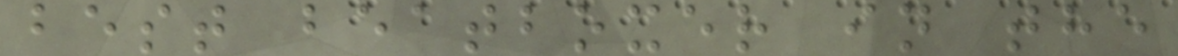best beatboxer in the
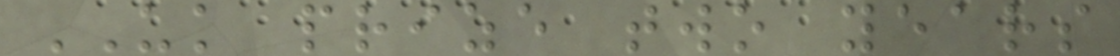UK prize two years
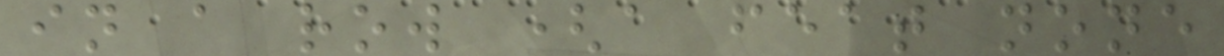in a row (a feat none
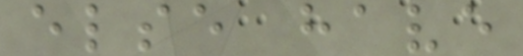else have
